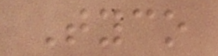Tyco
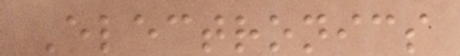Electronics
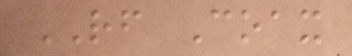RF Coax
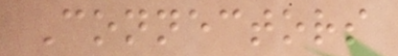Connectors
